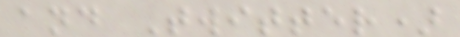and Twitter)
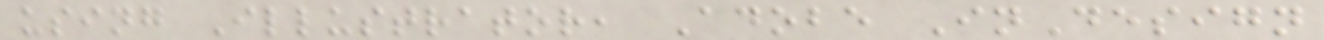using Illustrator, Adobe InDesign
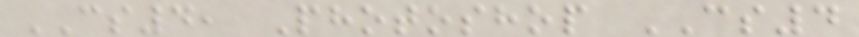CS4, Photoshop CS4
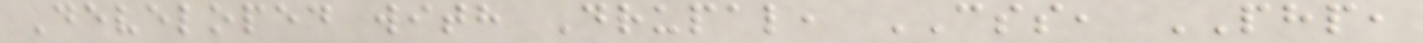Developed with Drupal, CSS, PHP,
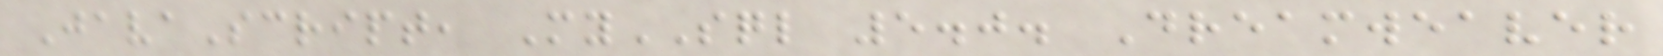JavaScript, MySQL 5.0. Dreamweaver
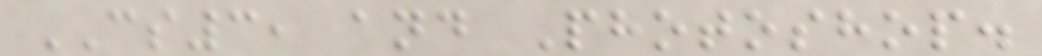CS3, and Photoshop.
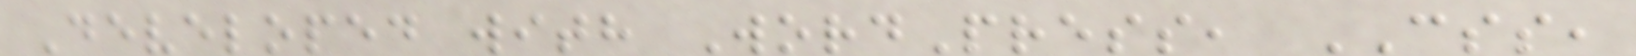Developed with WordPress, CSS,
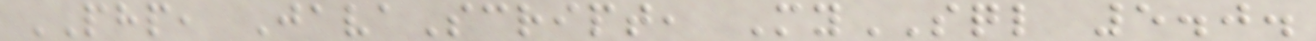PHP, JavaScript, MySQL 5.0.
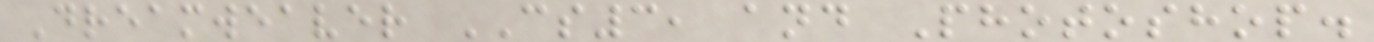Dreamweaver CS3, and Photoshop.
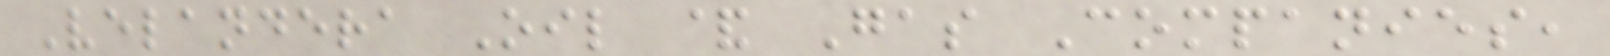Velandera Oil & Gas Companies,
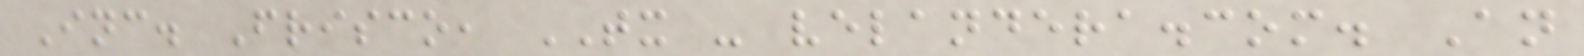Inc. Frisco, TX - velandera.com. An
